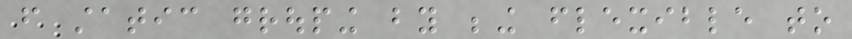from static grouping by being flexible to
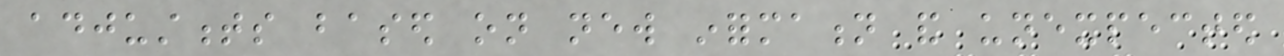adjustments based on new information and unexpected
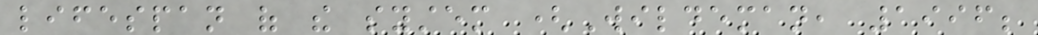lifespan of the system (Wildeman, 1996;
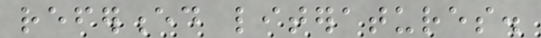referenced literatures.
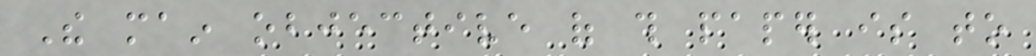The main objective of this paper is to
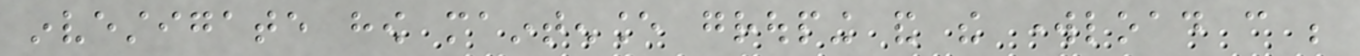investigate how maintenance grouping and the workload can be
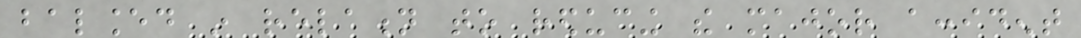balanced in relation to reducing the major accident
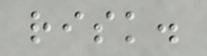risk.
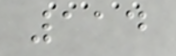114
